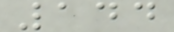144
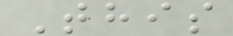This
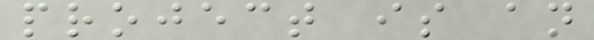project is an
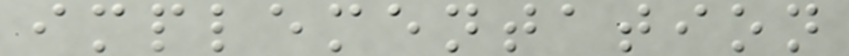implementation
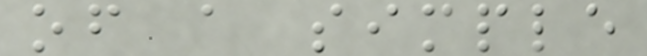of a simple
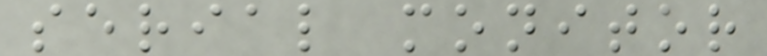serial monitor
